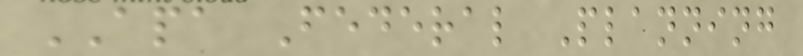APA Federal Planning
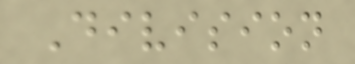Division
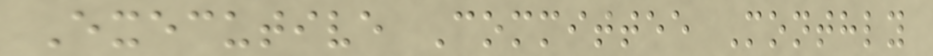Executive Committee Monthly
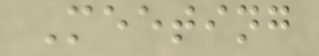Meeting
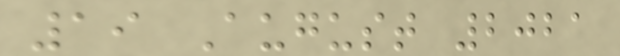19 August 2021
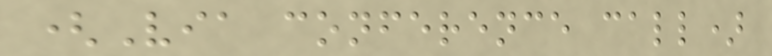(Via conference call)
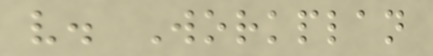v. Workplan
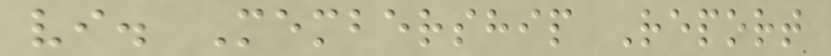vi. Membership Report
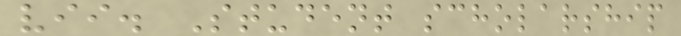vii. Student scholarship
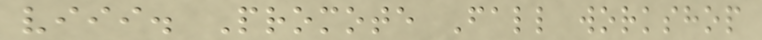viii. Promote Fall workshop
